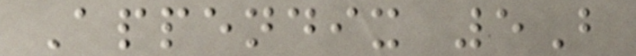Appendix 5B
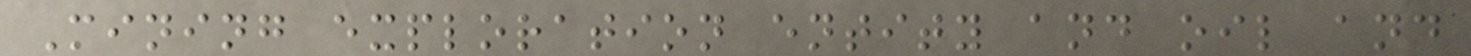Mining exploration entity and oil and
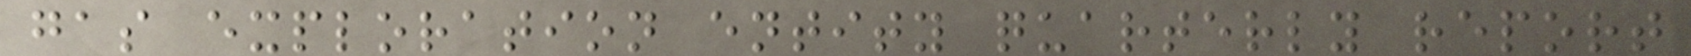gas exploration entity quarterly report
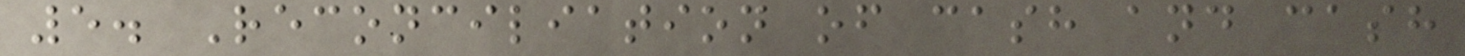5. Reconciliation of cash and cash
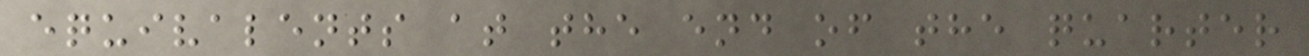equivalents at the end of the quarter
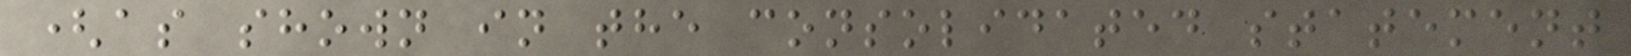(as shown in the consolidated statement
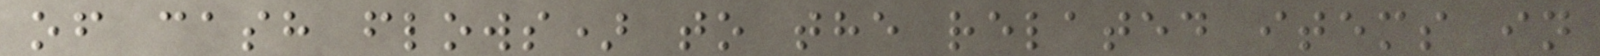of cash flows) to the related items in
